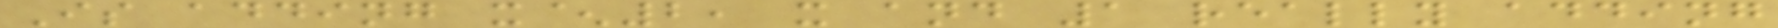Is adding x^2, x and 1 really adding
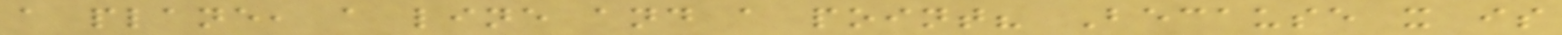a plane, a line and a point? Because x is
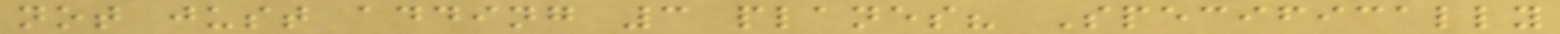not just adding 3 planes? Specifically
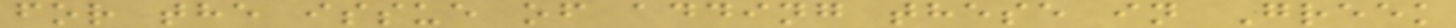for the issue of adding these in Greek
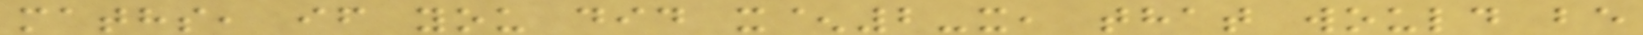maths, if you did x^2-x, that would be
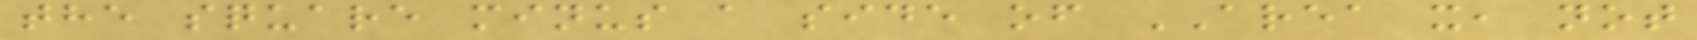the square minus a side of AREA x, not
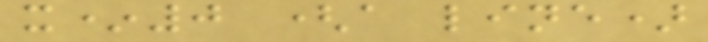x*0 (a line)
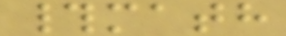#math
